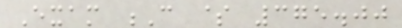Exam C $ 375.00
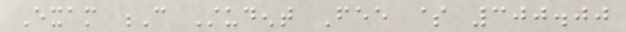Exam C Student Fee $ 300.00
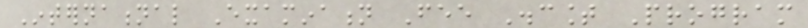International Examination Fee Discount Program
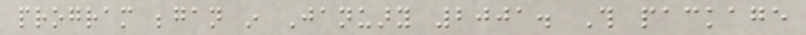program began in January 2001. This package
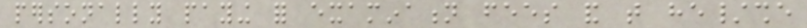personally paying for examination fees and that he/she
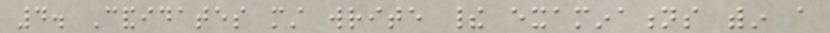4. Candidates must write their examinations within a
